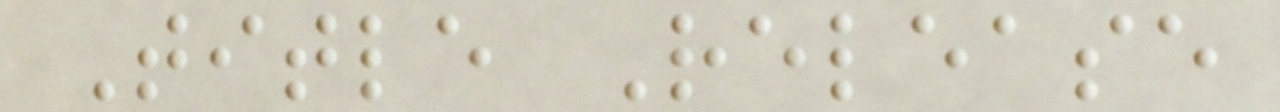Title Release
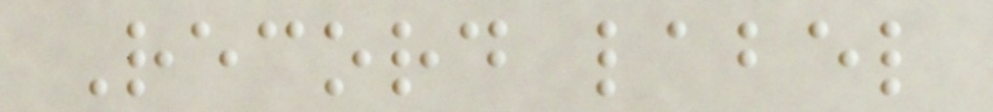Record label
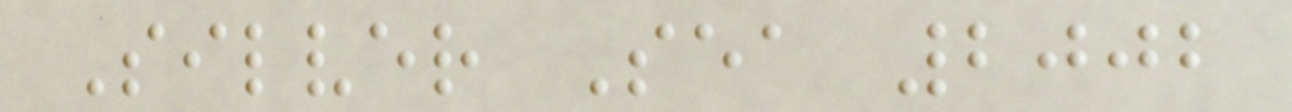Silver Sea 2002
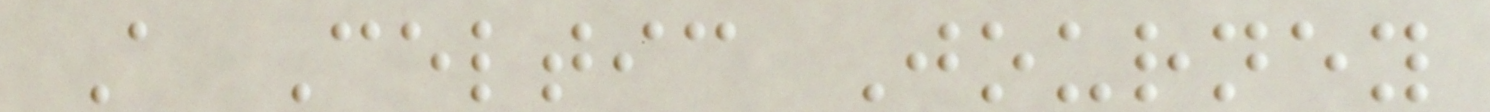A Celtic Journey
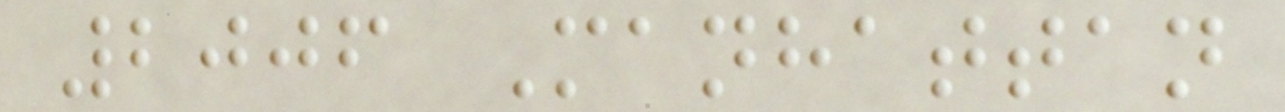2006 Manhattan
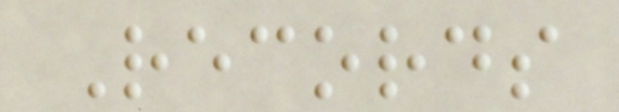Records
